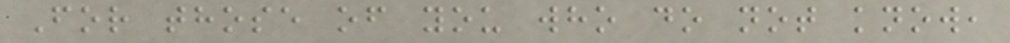For those of you who do not know,
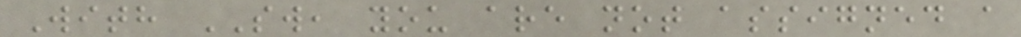With SW, you are not assigned a
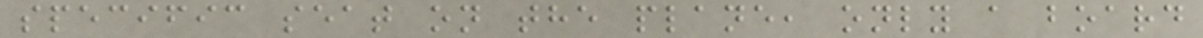specific seat on the plane, only a board
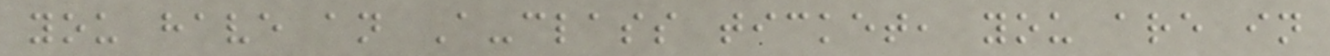you have an A-class ticket, you are in
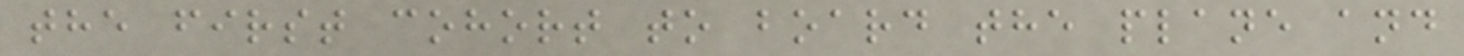the first cohort to board the plane and
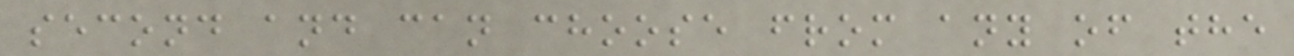second and can choose from any of the
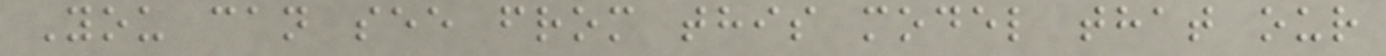You can see from this model that our
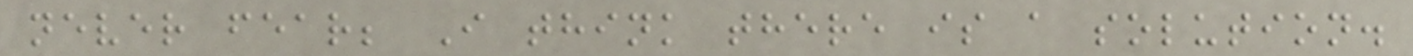never fear; I think there is a solution.
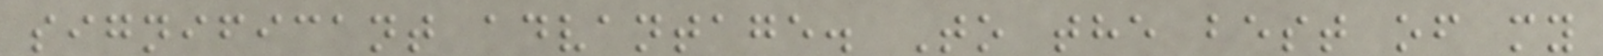significant advantage. To the best of my
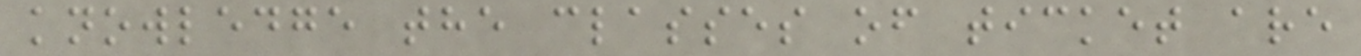knowledge the classes of ticket are
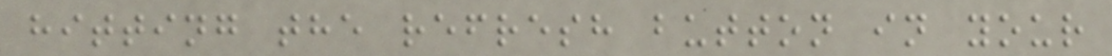hitting the refresh button in your
